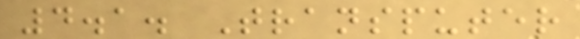4.1. Transputer
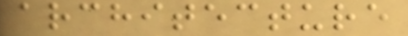architecture
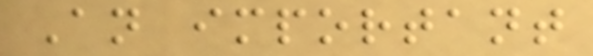An important
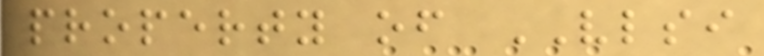property of VLSI
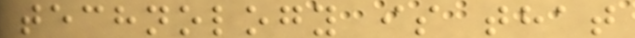technology is that
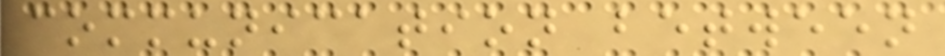communication between
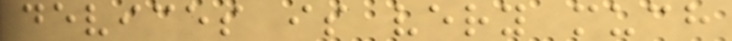devices is very much
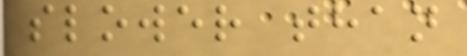slower than
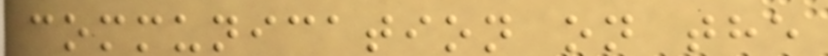communication on the
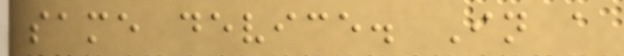same device. In a
